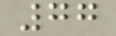77
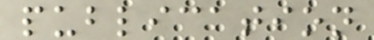publication
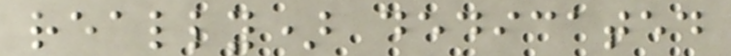really) dedicated
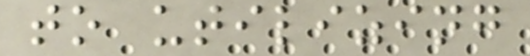to utilizing
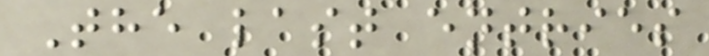The last entries
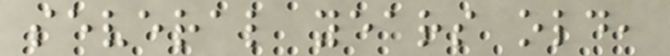several years old,
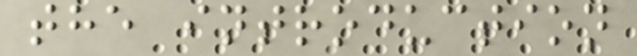the introduction
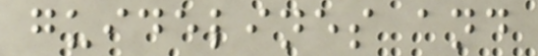guidelines and
